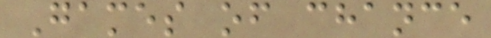Games of chance
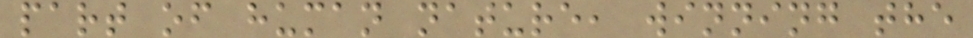part of human nature, winning the
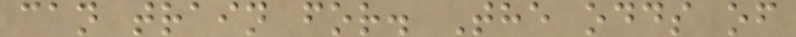can train for. The odds of
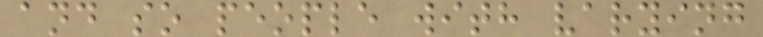and so people with varying
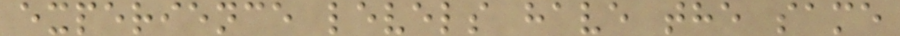experience levels have the same
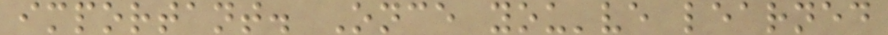important. Once you've learned
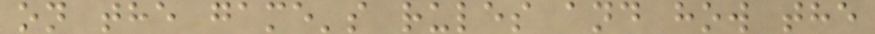on the game's rules and how the
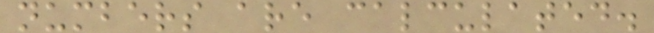numbers are calculated.
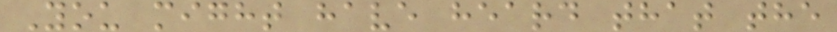You might have heard that the
